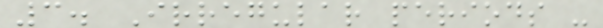3. Irregular periods -
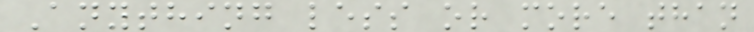Anything less or more than
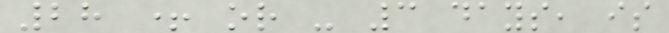28 + or - 3 days, is
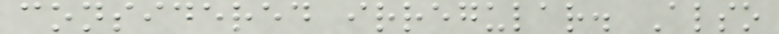considered irregular. Also
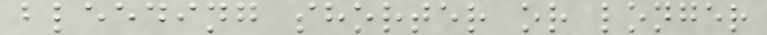bleeding shorter or longer
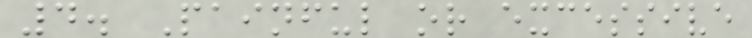4. Painful or excessive
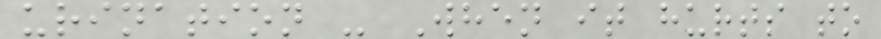urination - When it hurts to
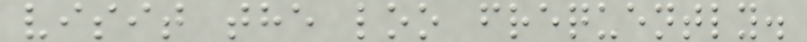visit the loo frequently.
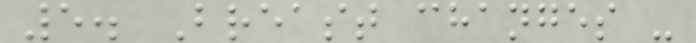5. Breast changes -
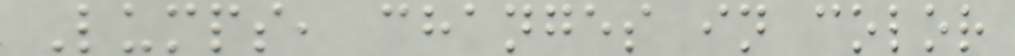Lumps, changes in color
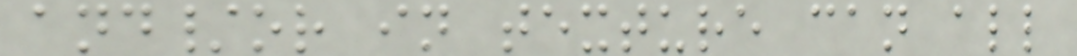and/or in texture can all
